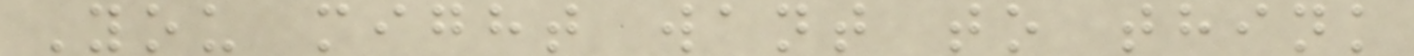You might want to think
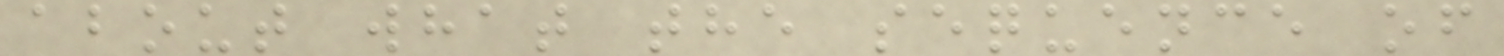about what the sequence of
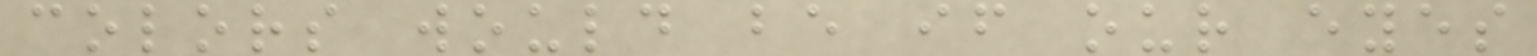colors would be if our eyes
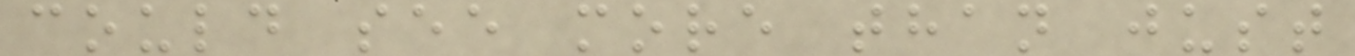could see more than just
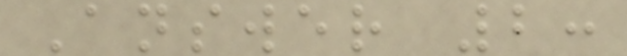Answer 2:
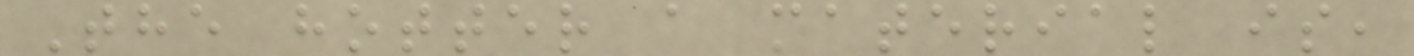The hotter a material is,
